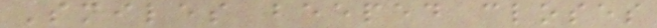Smiles beeped closes
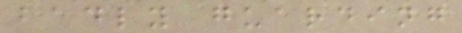badly guarding
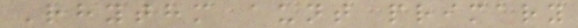Rhythm aunt primary
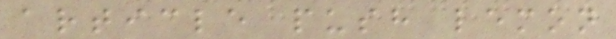article push lemon
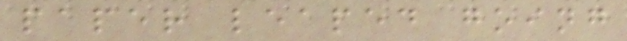paper leaped going
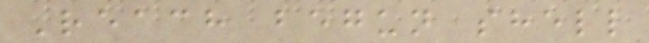Reach begun shell
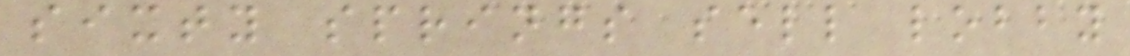sixty springs sell lobby
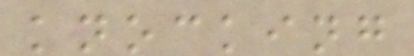knocking
